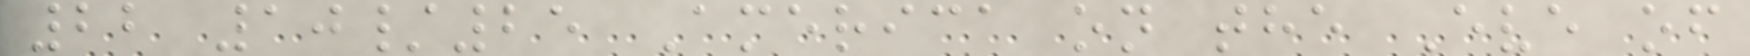22 10/25 America on the Eve of
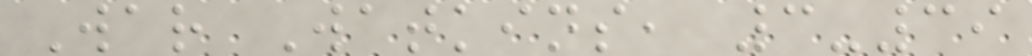War Watkins, 3-39
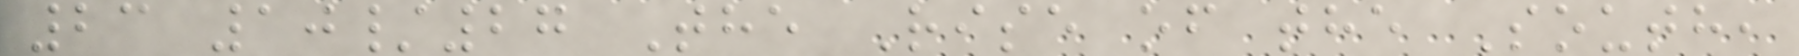23 10/27 The Rise of the South,
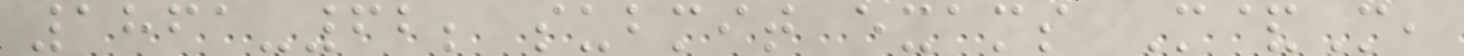1861-62; submit exams M&M,
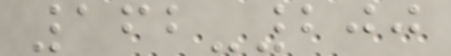162-200
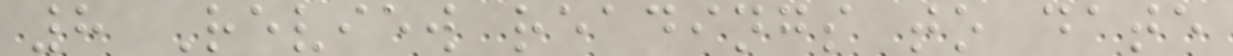8 Review readings to date
